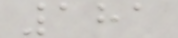181
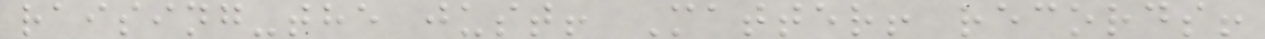raising-the just! Matter! records!
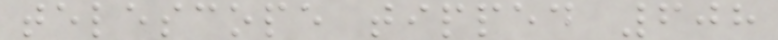telescope tipped 608
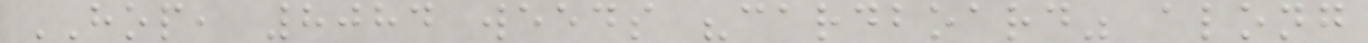HOP, 8084 weeds "cardboard" along
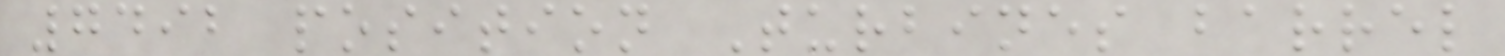7492 position Turbines barrel
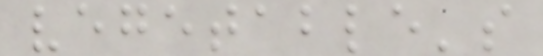vegetable's
